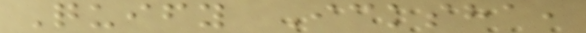Quify Icksha,
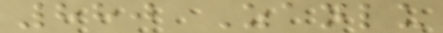880 Zanlu
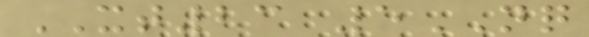XT23 5NQ
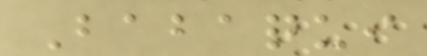Babaqui
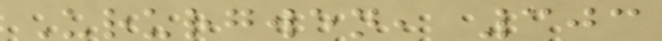Ururgwen, 303
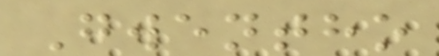Gwentho
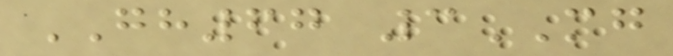GH67 3MG
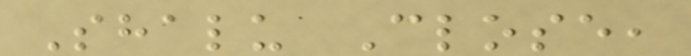Shalu Close,
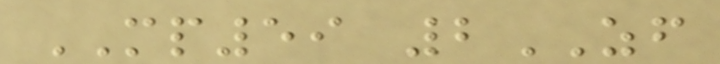MP59 2ZF
